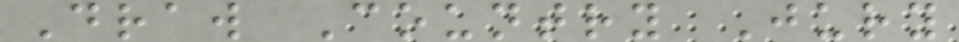Draw Country Jury
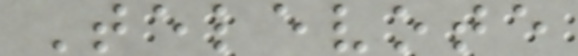Televote
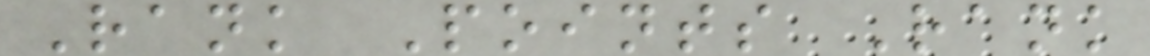Rank Points Rank
